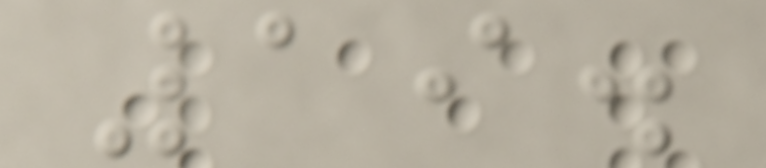19.
